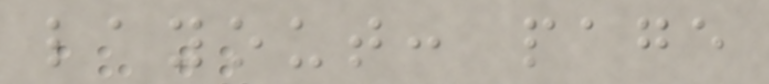layout: page
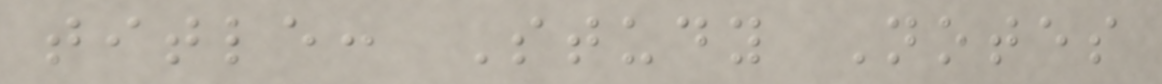title: Study Notes
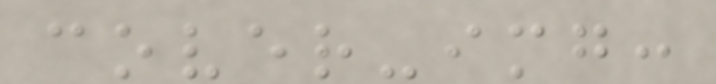cover-img:
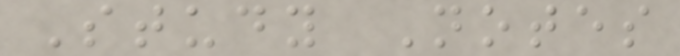Study Notes
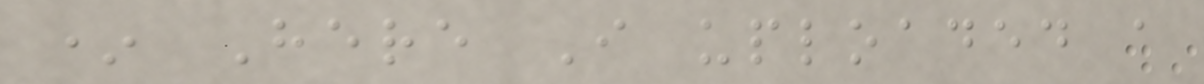* Here I uploaded a
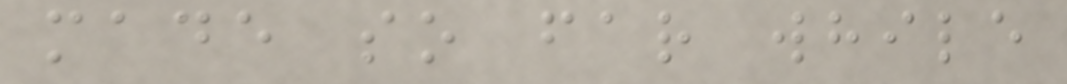made so far while
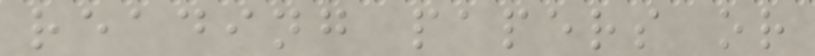reading papers or
